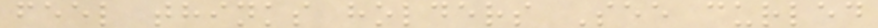feel thinks holders See curled
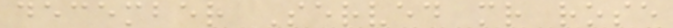december Served mr rose
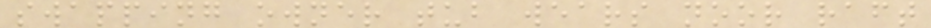swapping owner tub wears noor raft
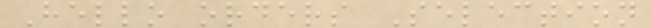Hello orders Selection
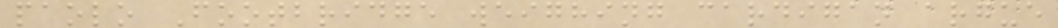paolo Footbridge weighing cardigan argue
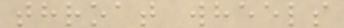throat wheels
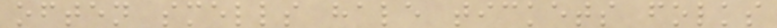often smells hale tickets folks
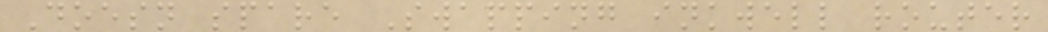Doesn spare Swapping inkwell router
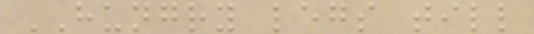HUNGRY legs till
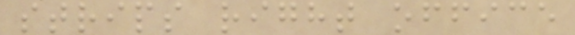strips right office
